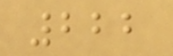222
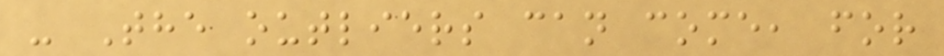- The outliers can come, for
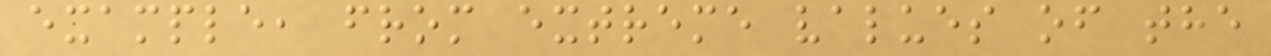example, from extreme values of the
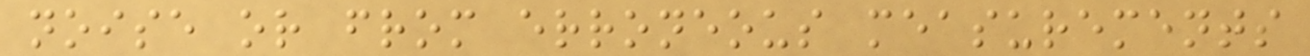noise or from erroneous measurements
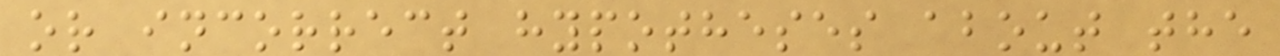or incorrect hypotheses about the
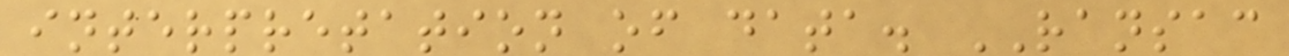interpretation of data. RANSAC
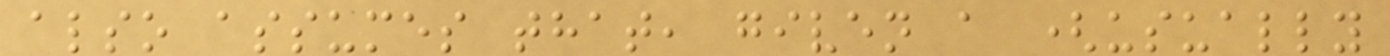also assumes that, given a (usually
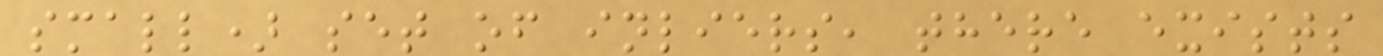small) set of inliers, there exists
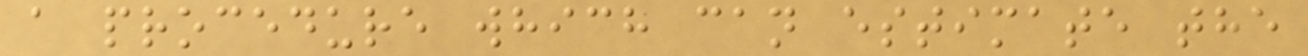a procedure which can estimate the
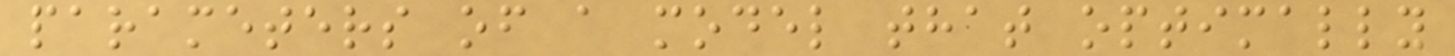parameters of a model that optimally
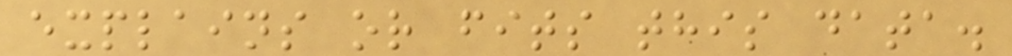explains or fits this data.
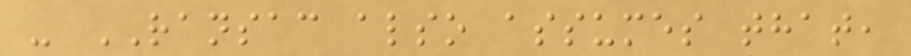- RANSAC also assumes that,
